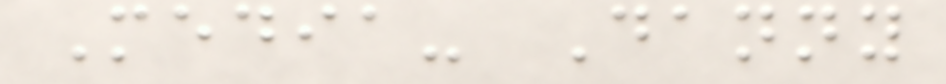Media- Danny
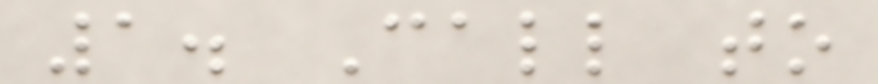1. Call to
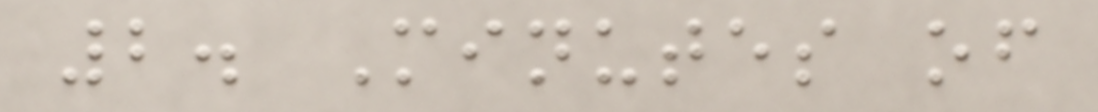2. Minutes of
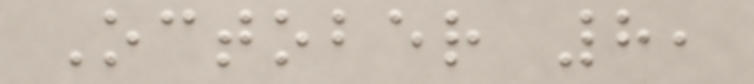October 8,
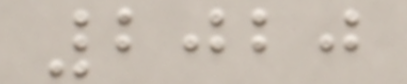2020
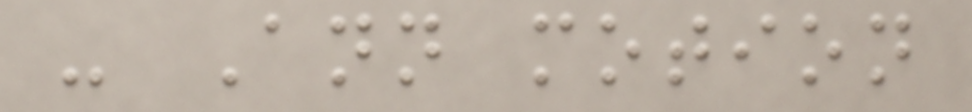- Ann motion
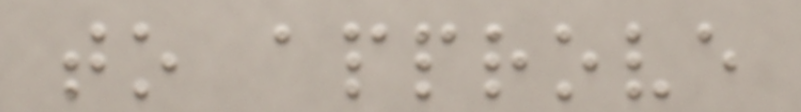to approve
